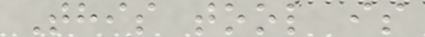This tool is
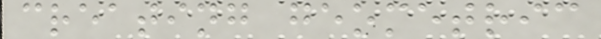creating geometric
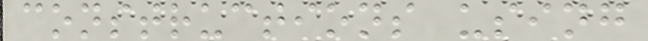constructions using
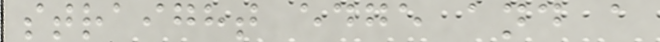straight edge and a
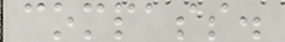compass.
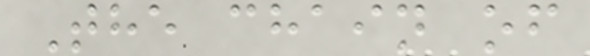The chain of
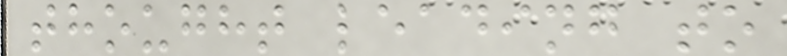thought leading to
